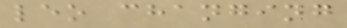leo changing
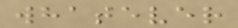whatever
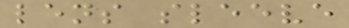lens sleeve
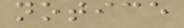notice
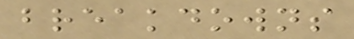breakdowns
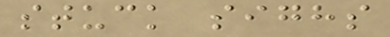stuck sighs
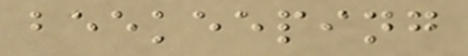beekeeping
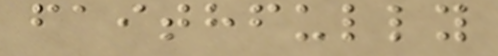faithfully
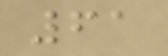61
